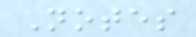Notes
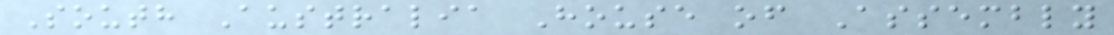South Australia House of Assembly
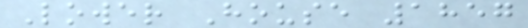Lower House 1857
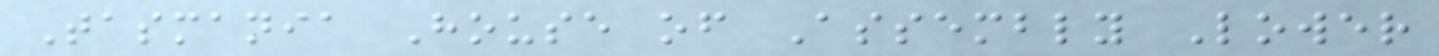Tasmania House of Assembly Lower
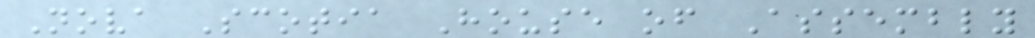Nova Scotia House of Assembly
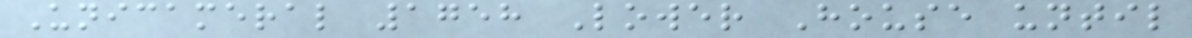Unicameral 1758 Lower House until
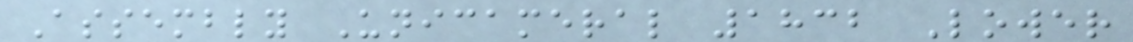Assembly Unicameral 1832 Lower
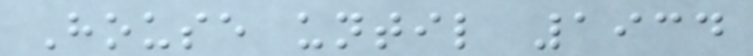House until 1934
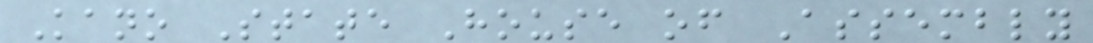Kano State House of Assembly
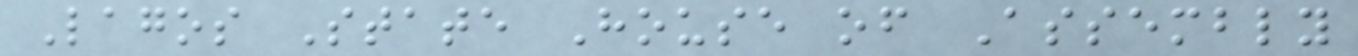Lagos State House of Assembly
